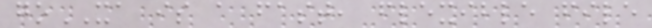goXA is a fast, flexible file
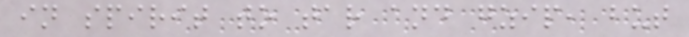in spirit to tar and gzip, but
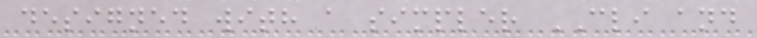designed with a simpler CLI and
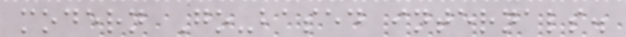modern Go-based internals.
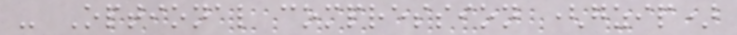- Optional compression (gzip)
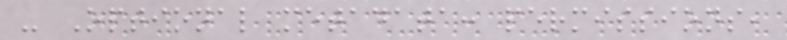- Optional metadata: permissions,
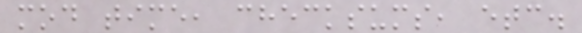mod time, checksums, etc.
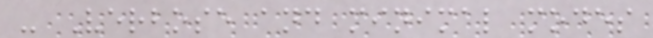- Verbose and minimal modes
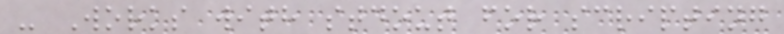- Works with stdout for scripting
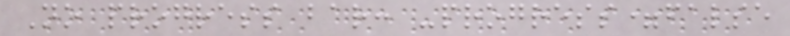No progress bar: -progress=false
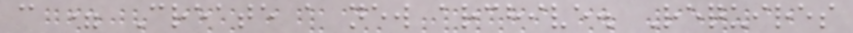c = Create a new archive. Requires
